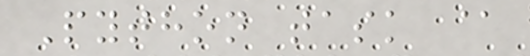Python task @
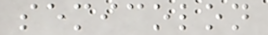semicolon
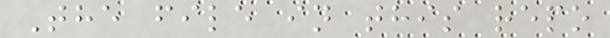The file in this repo
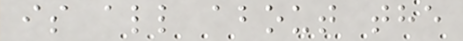is all about the
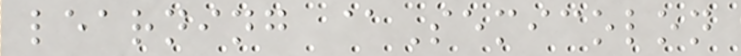learning @Semicolon
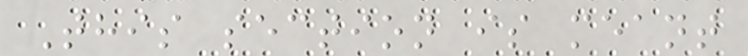This section is meant
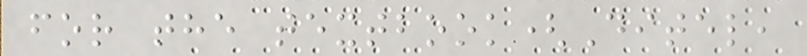for the textbook(Ditel,
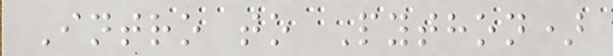Intro to Python)
